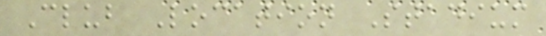Club Location Stadium
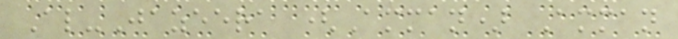Al-Jazeera (Amman) Amman
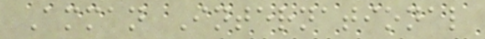Amman International
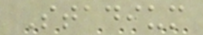Stadium
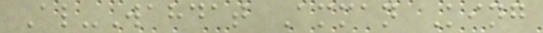Al-Wahdat Amman King
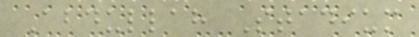Abdullah Stadium
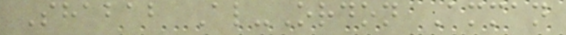Shabab Al-Ordon Amman
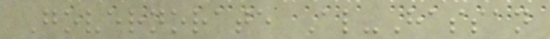Governorate Al-Hassan
